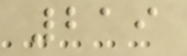219
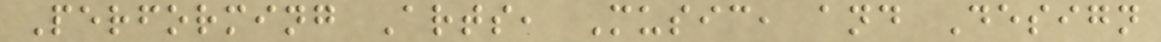Performing Arts, Music, and Design
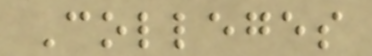Colleges
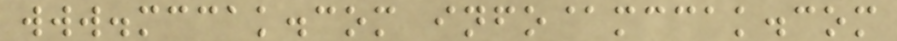www.mccak.com info@mccak.com
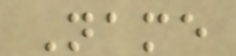Name
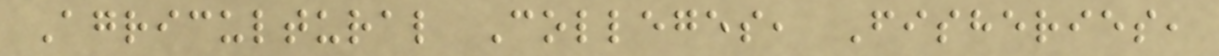Agricultural Colleges, Fisheries,
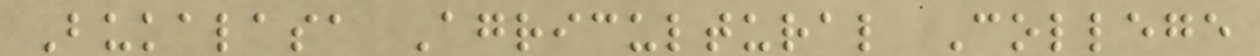Bukalasa Agricultural College
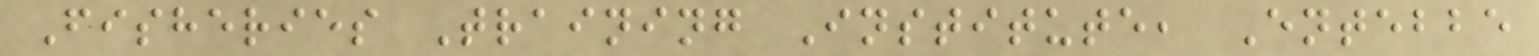Fisheries Training Institute, Entebbe
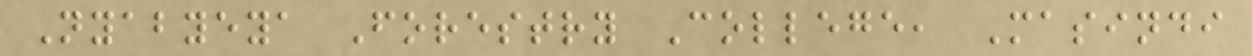Nyabyeya Forestry College, Masindi
